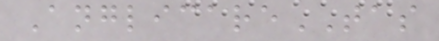AnglicareTAS
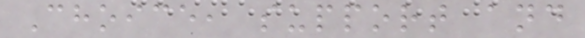Choice, support and
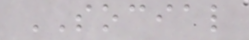SOCIAL
